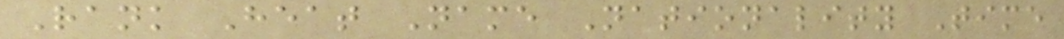Rank Heat Name Nationality Time
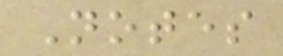Notes
